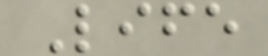Life
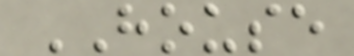HOUSE
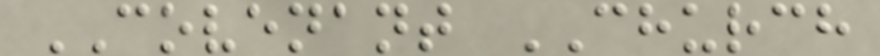COVENANT CHURCH
